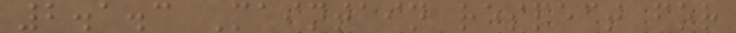2.1.3 Maintain respect for
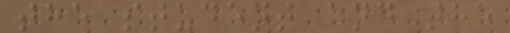the student and the
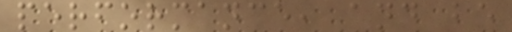performance, and be
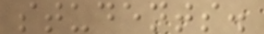students.
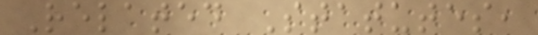Related Statutes,
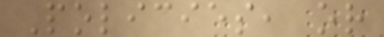Policies, or
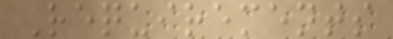Requirements
